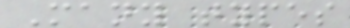Many types
